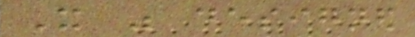It was designed
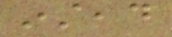instead
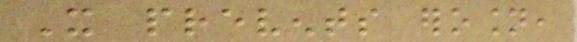It prevents erosion,
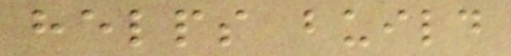helps build
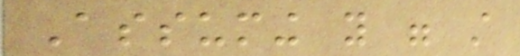Assuming you were still
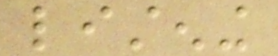listening
